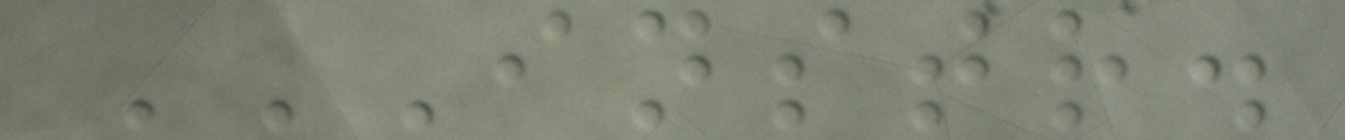INSTR.
